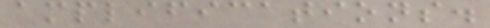amplifications.
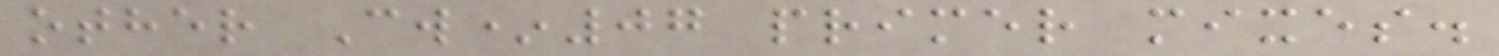other Cw*07 primer mixes.
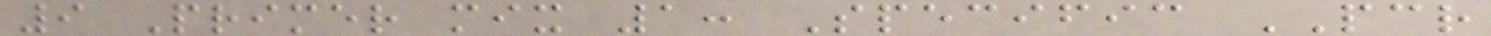9 Primer mix 1: Specific PCR
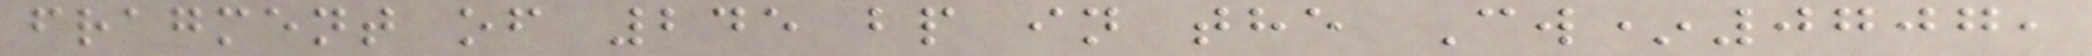fragment of 245 bp in the Cw*0707,
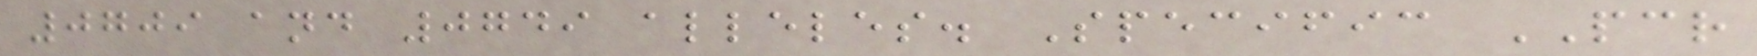0709 and 0749 alleles. Specific PCR
